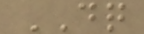DQ
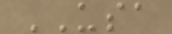USA
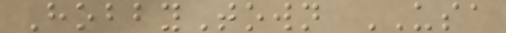HobbyTown USA
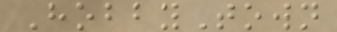HobbyTown
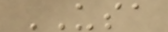USA
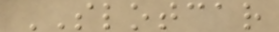SLOTCAR
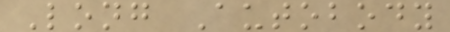Long Autobody
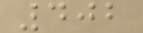402
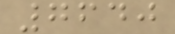7640
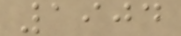1904
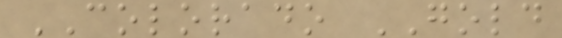COLORADO GOLD
